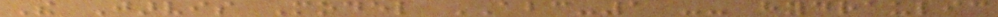The Jarvis Model ABC-1 -- hydraulic
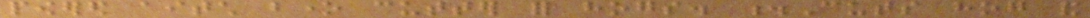powered aitch bone cutter for hogs. .Cuts hog and
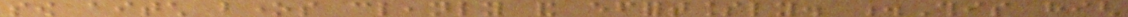sow aitch bones cleanly and effortlessly. .This high
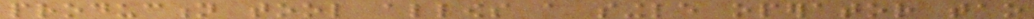production tool allows a single operator tao
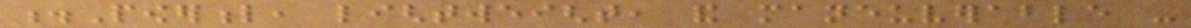.Powerful, lightweight, and maneuverable -
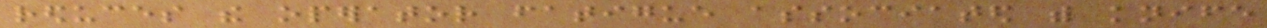reduces the operator fatigue associated with knife
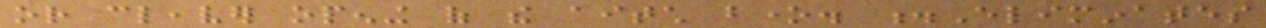or cleaver opening of the aitch bone. .Eliminates
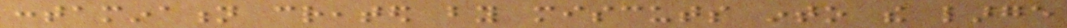contamination created by miscuts into the large
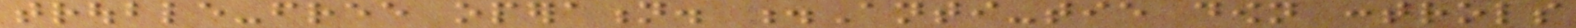trouble-free operation. .Anti-tie down controls
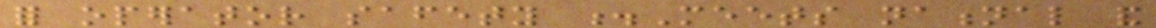for operator safety .Meets national and
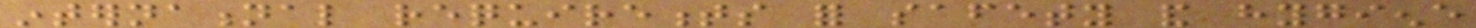international requirements for safety and hygiene
